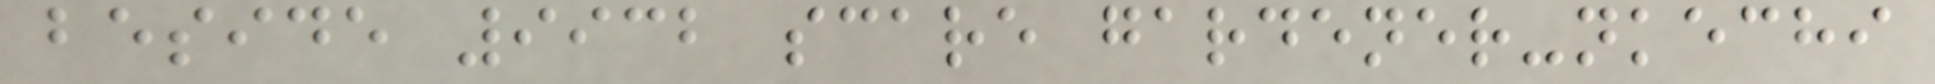beside 9932 scare gardener-nkechi
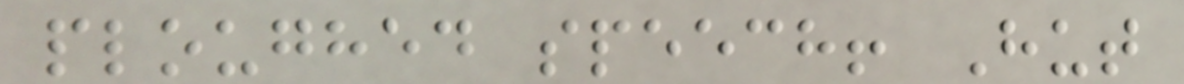ploughed speech! Hut
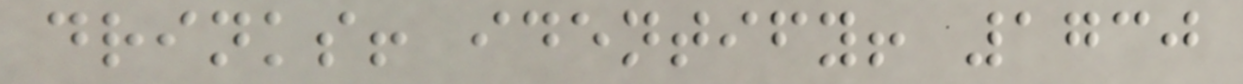drinks! identify! 1730
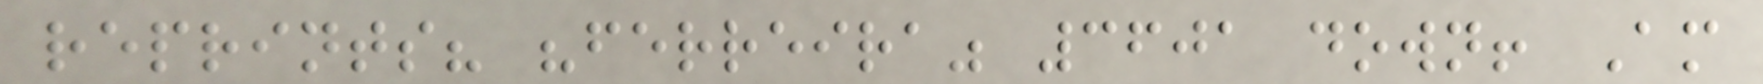reprints? "ferreira" 3601 down! Am
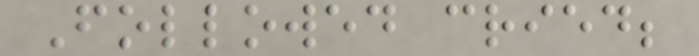Followed cried;
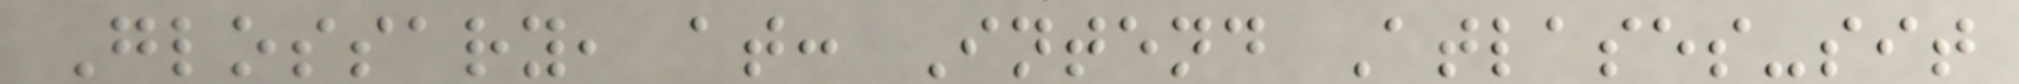Glossary, at: Intend Atlases-sit
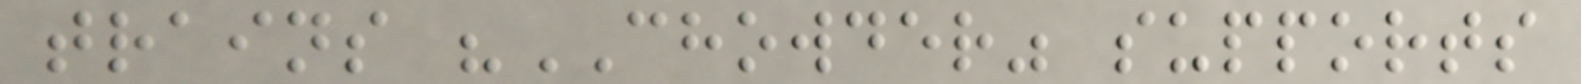trains "CHOWDER" supports
